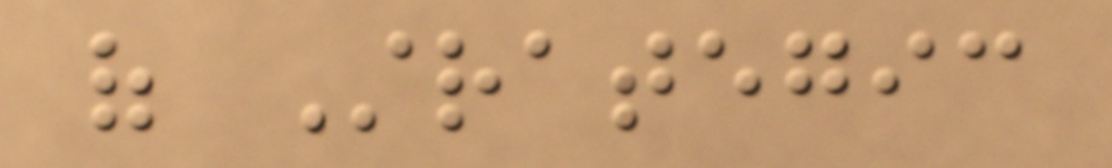of Strategic
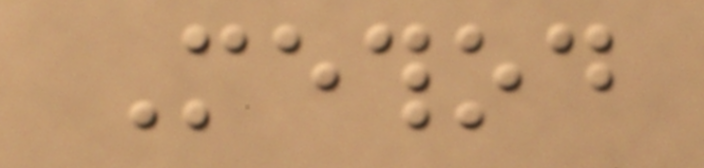Method
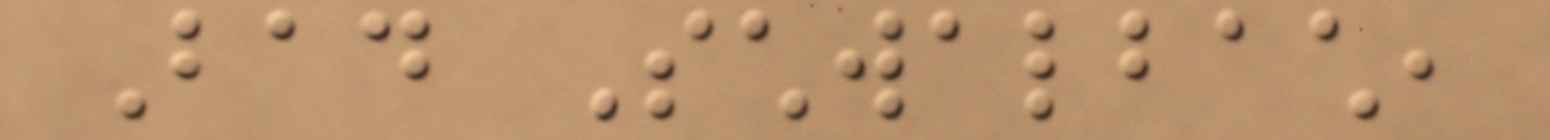Bad Schwalbach,
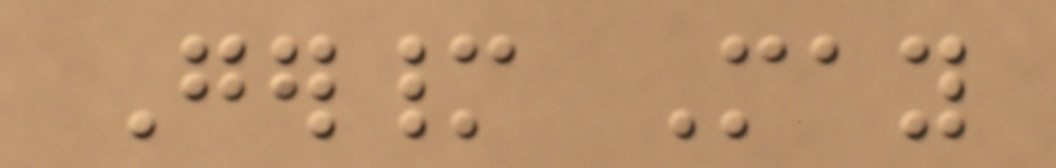Germany May
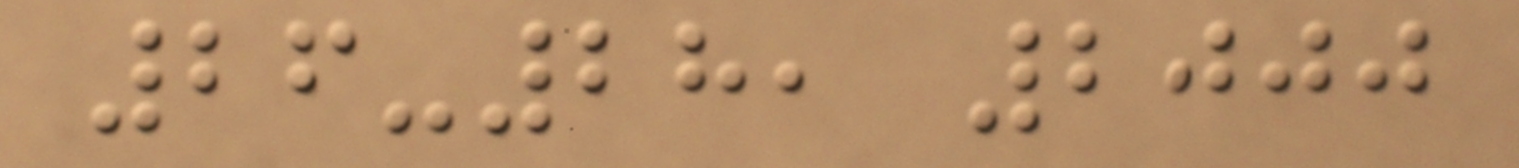26-28, 2000
